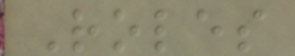Roles
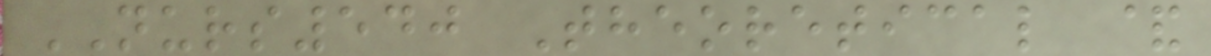NURS540 Theoretical &
